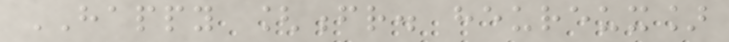HAPPY [fr. heureux]
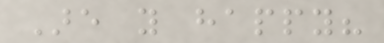Are you happy?
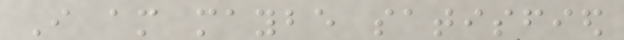I am maybe satisfied
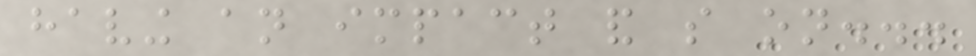having an impact and so on...
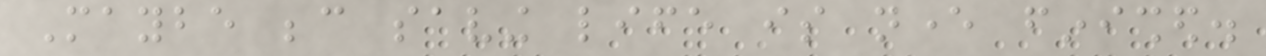Maybe because saving life is never finished.
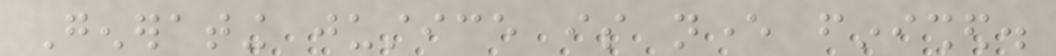Generating justice is never finished.
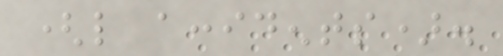(like accidents).
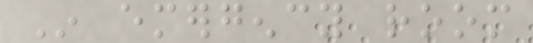In emergency room
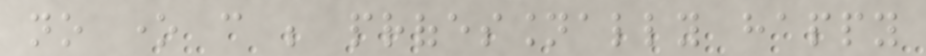no one can be professionally happy
